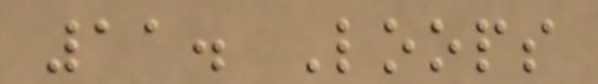11. Loops
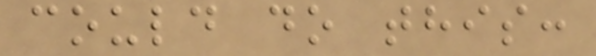could do this:
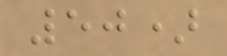50)
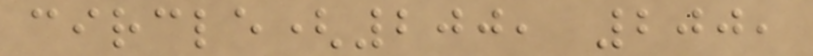circle(200, 200,
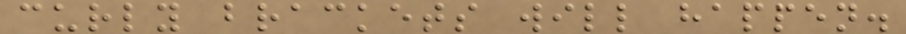curly brackets will happen.
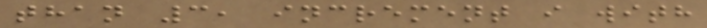than 3, increment i with
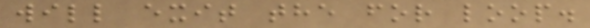will exit the for loop.
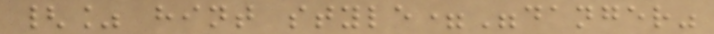{% hint style="danger"
